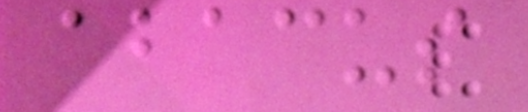abacus
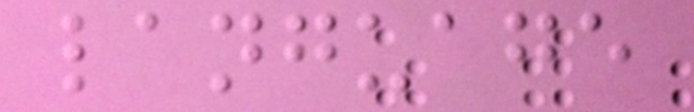language
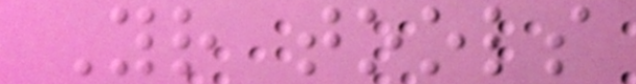Your tools
